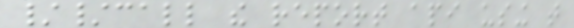//call the report api using that
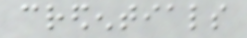credentials
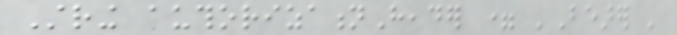String authorizationHeader = 'Bearer '
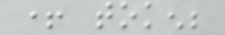+ token;
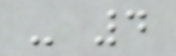- 4
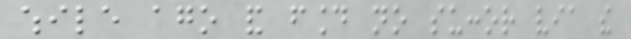while ago and found no succor via the
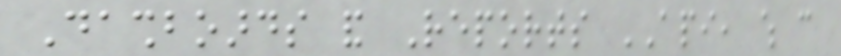Dashboards and Reports API, which can
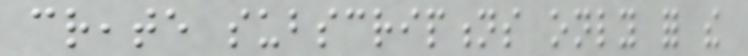create subscriptions only for the
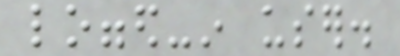logged-in user.
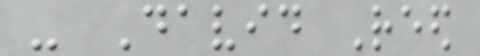- David Reed
